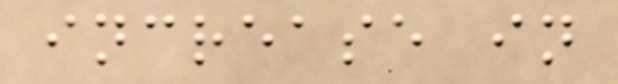increase in
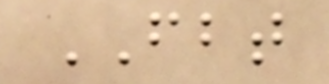FBT
